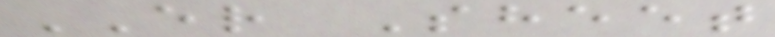ER Sheet
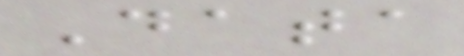Data
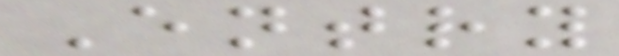Entry
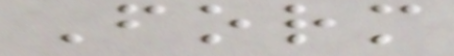Form
